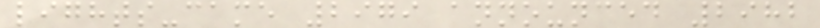lights-came 2979 announced 2982
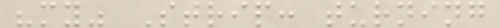"my" Strip: turning
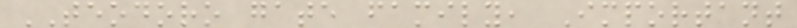TEODORO gate family, Important
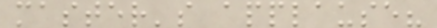master's applause?
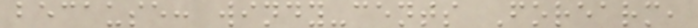because: windy-cents Forearm,
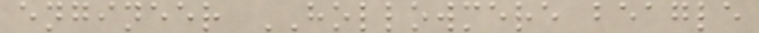engineer HOLLOWMERE beagle
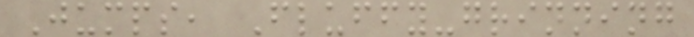Jumps, Fluffy-grinning
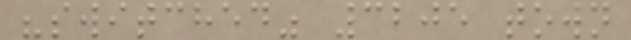"switched" 3205 town
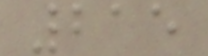215
